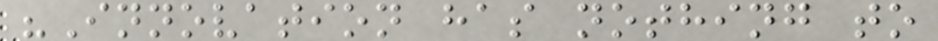"Innovation has nothing to
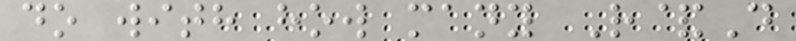do with how many R&D
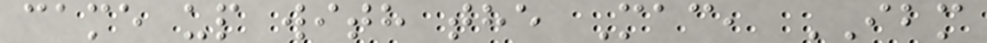came up with the Mac, IBM
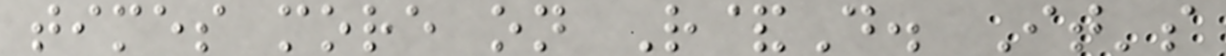times more on R&D. It's
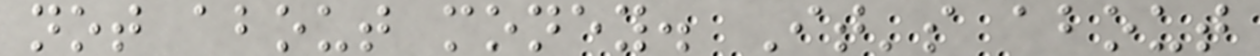not about money. It's about
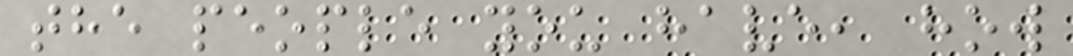the people you have, how
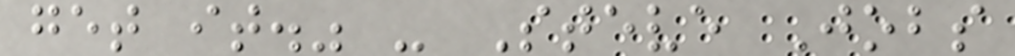get it." - Steve Jobs
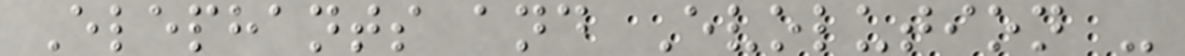Elephants and Evolution -
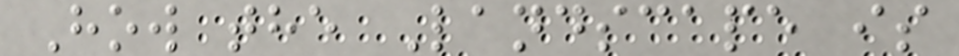How the Landscape is
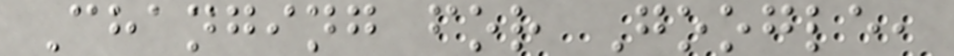Changing for Google,
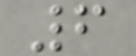6
